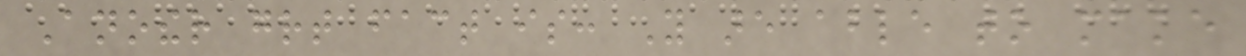Another great fact is: You are able to make
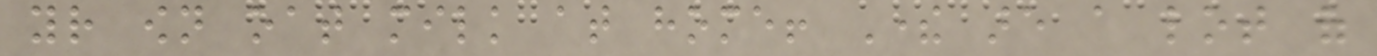your own oat milk at home! There are a lot of
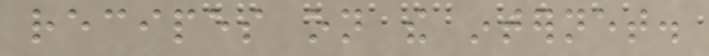recipes on the internet.
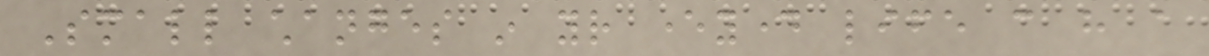Small changes in your everyday life can have a
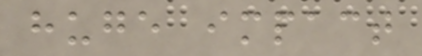huge impact
